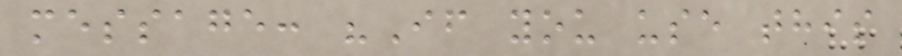message: "If you use this
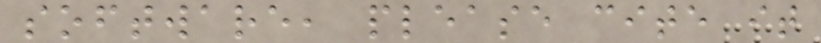software, please cite it
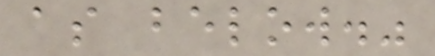as below."
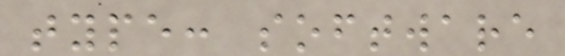type: software
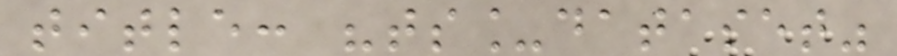title: "ts_dataset"
